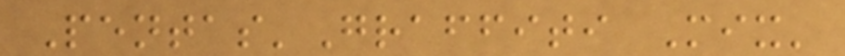Pentas'Graffiti Mix'
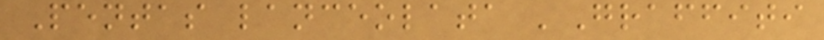Pentas lanceolata 'Graffiti
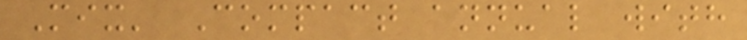Mix' Compact annual with
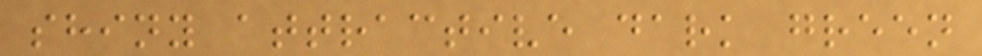shiny attractive dark green
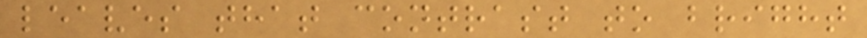leaves that contrast to bright
